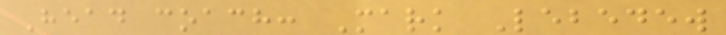Head coach: Mark Lebedew
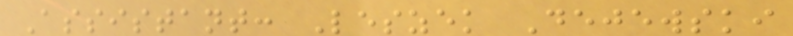Assistant: Leszek Dejewski
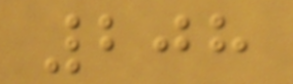208
